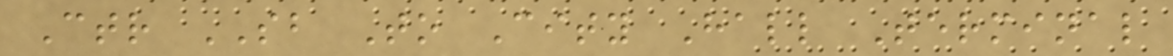Ctr SB To City Hall Terminal
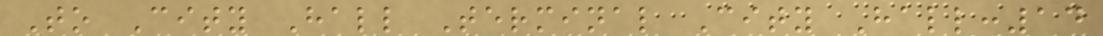To City Hall Terminal City Hall:14
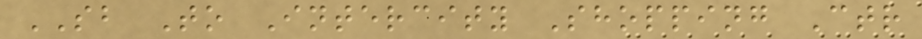SB To Intercity Shopping Ctr
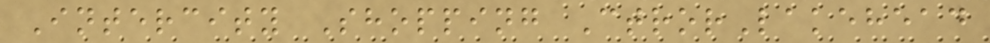Intercity Shopping CtrorLakehead
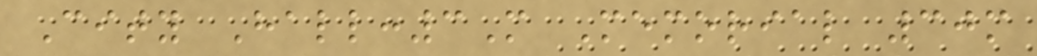City Hall:3M Memorial 30m
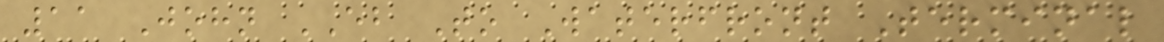11 John EB To Waterfront Terminal
